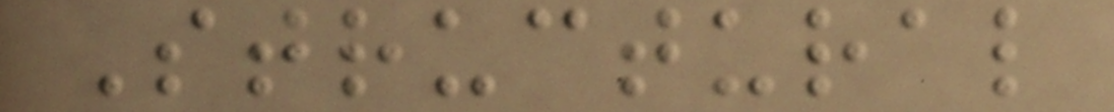Structural
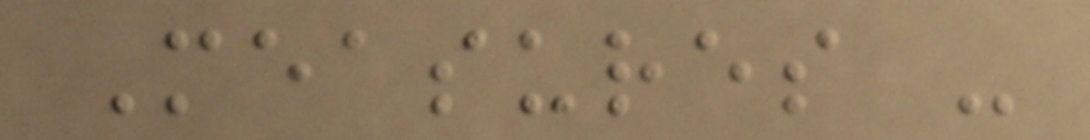Measures -
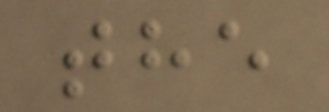the
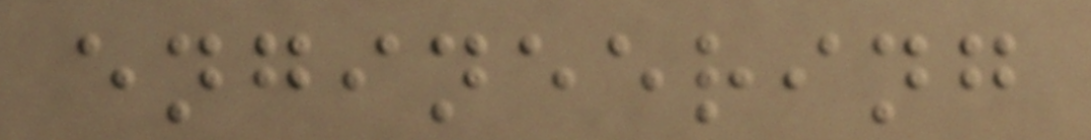engineering
